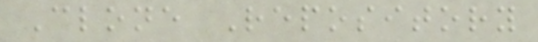Clone Repository
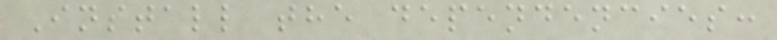Install the dependencies:
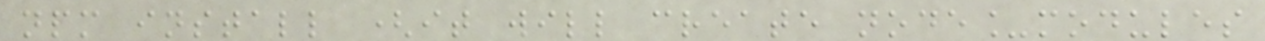npm install (it will create node_modules
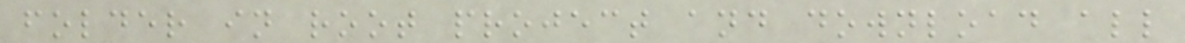folder in root project and download all
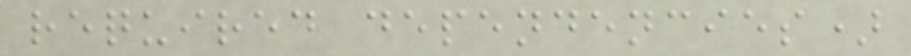required dependencies)
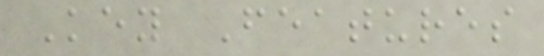Key Features
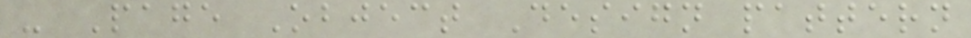- Page Object Design pattern
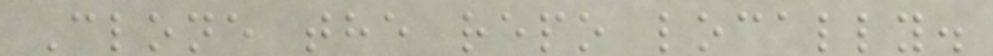Clone the repo locally.
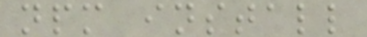npm install
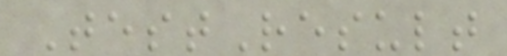TestResult
